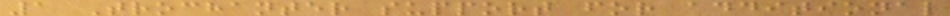1 Trochanter support for additional
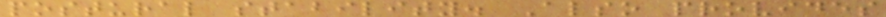postural stability. Also provides
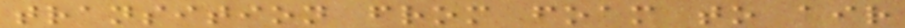transition from foam to air
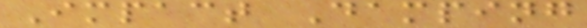Impact Damping
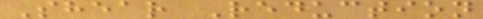Shear Reduction
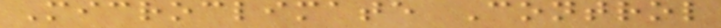Microclimate Control
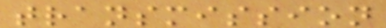transmission
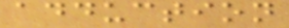adduction
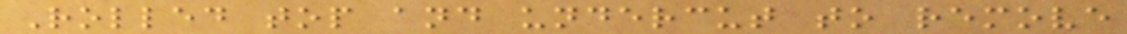Rolled top and undercut to remove
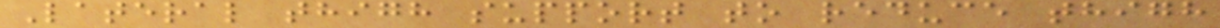Lateral thigh support to reduce thigh
